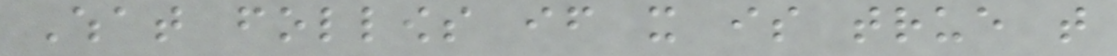What follows if it is true that
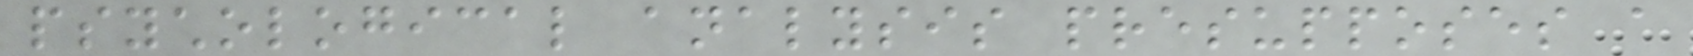psychological analysis presupposes a
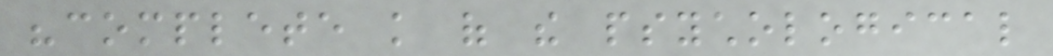"complete knowledge of the psychological
